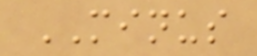MINUS
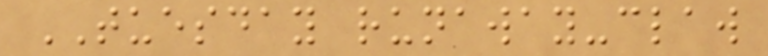TUESDAY runaway-claw
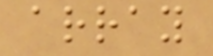array
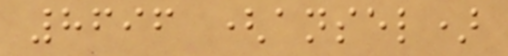8696 (ansel)
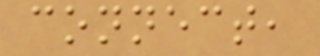connect,
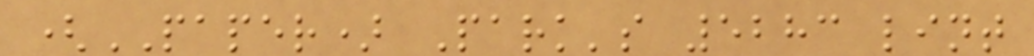(PAPER) Park's 5283 lint
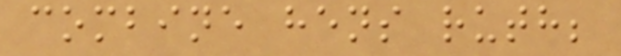combine hens ruth;
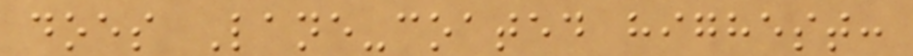does Lane-coated highest:
